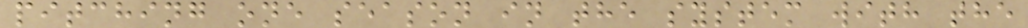pitching one season in the system with the
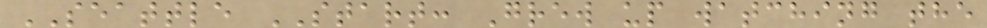SEATTLE START: Grew up watching the
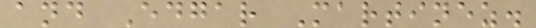and Edgar Martinez.
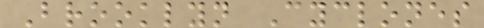Brooklyn Cyclones
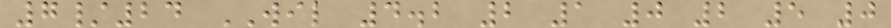7/24 WIL 4.2 2 1 0 2 5 0
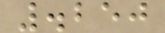.250
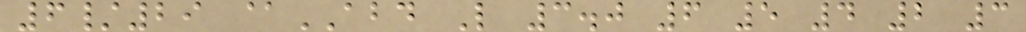6/29 @ABD L 3.0 6 5 4 2 3
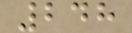248
